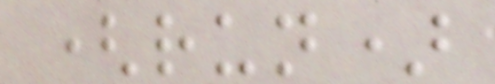(run)
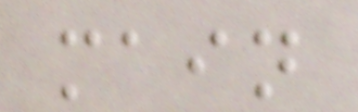main
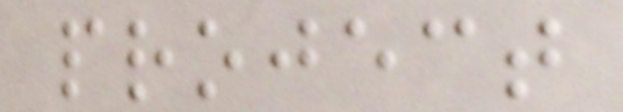project
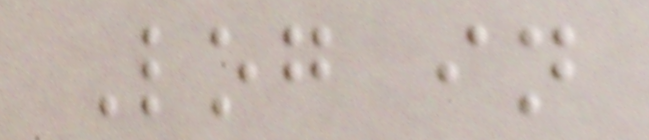Log in
